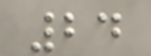24
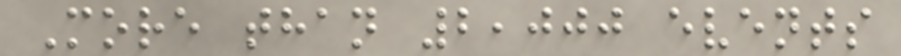More than 2,000 events
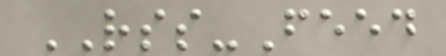RSS-Feed
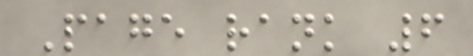Page rank 6
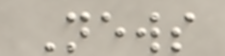News
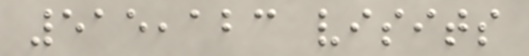515,123 visits
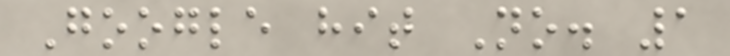Google hit No. 1
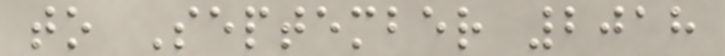to September 2018
